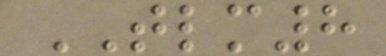TLM8
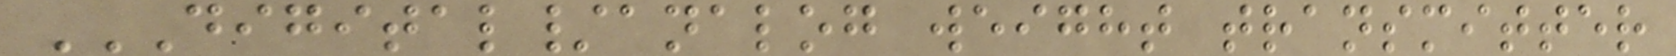DIGITAL/ANALOG WEIGHT TRANSMITTER
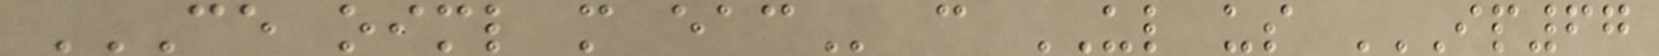CE OIML M EAC c UL us IP67
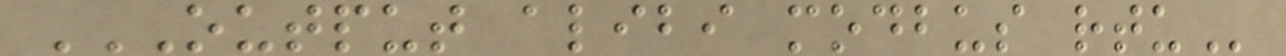OUTPUT ALIBI MODBUS RTU
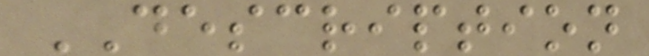DESCRIPTION
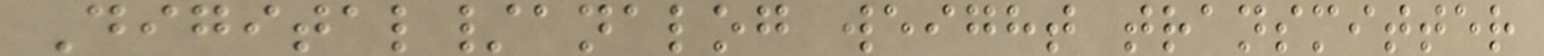Digital/analog weight transmitter
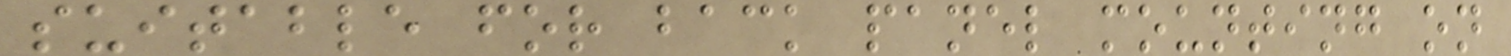suitable for back panel mounting on
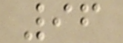96
